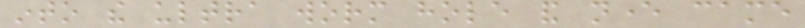into the ultra worm hole and never came
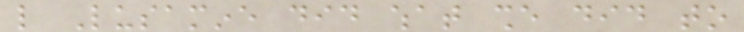like Lusamine did what she did to
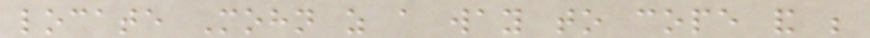locate Mohn as a way to cope and be
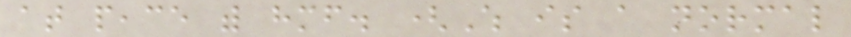at peace with himself. (Which is a normal
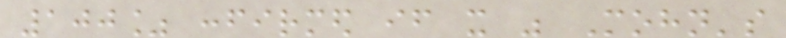100% confirmed if it was Mohn's
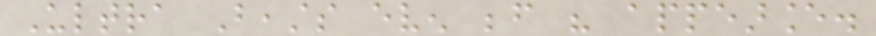Ultra Beasts even before his appearance.
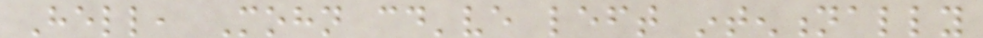Hell, Mohn could've left intentionally
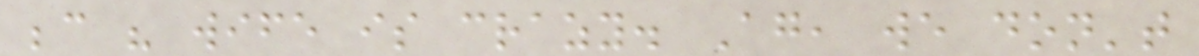because his wife is crazy. Again, we don't
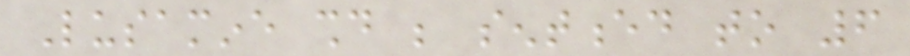Lusamine should be sentenced to 6
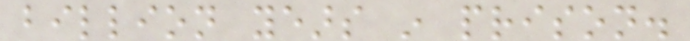billion years in prison.
